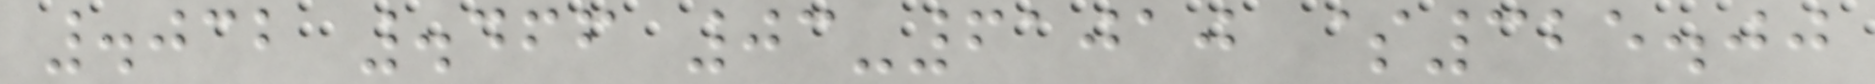.032 .466 03-61010 $325.00
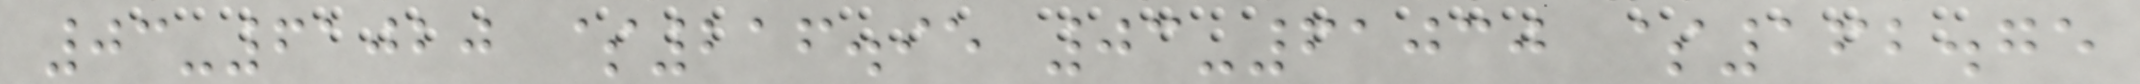03-61020 $216.95 03-61030 $162.75
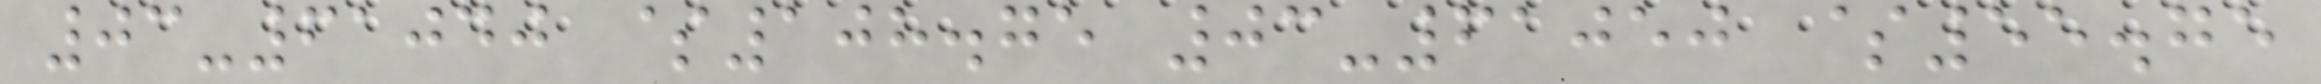03-61040 $108.75 03-61050 $55.75
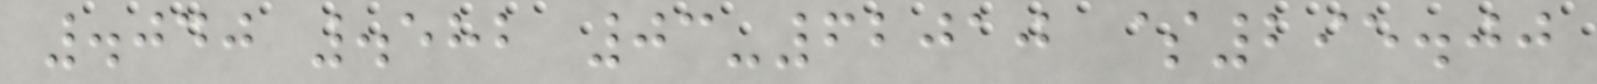.040 .582 03-62010 $295.00
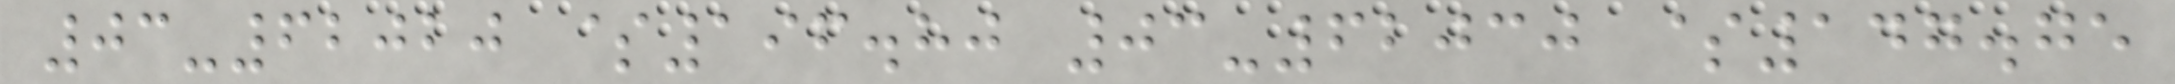03-62020 $196.80 03-62030 $147.75
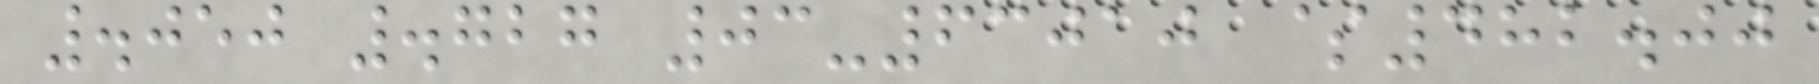.050 .727 03-63010 $482.00
